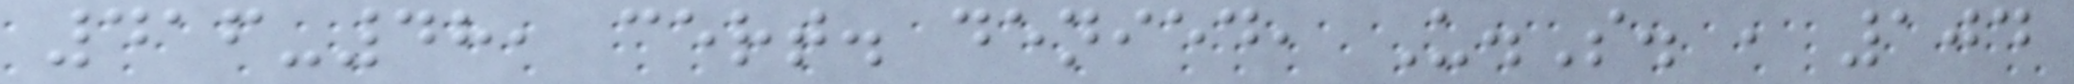416-48, cert. denied, U.S. , 104
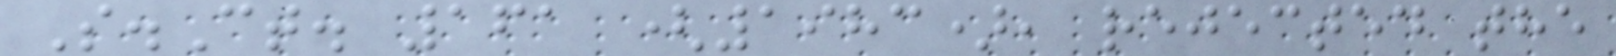S.Ct. 161 (1983), rejected the
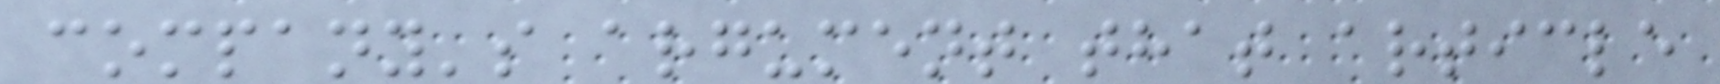company's argument that article
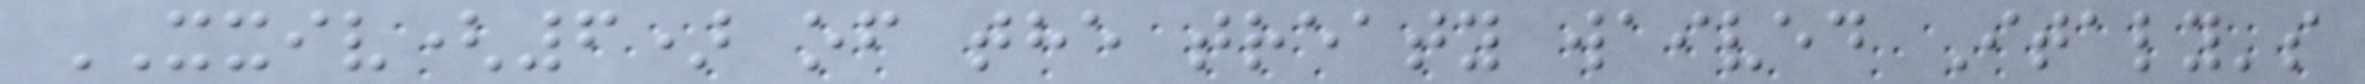XXIV(6) of the treaty waived Italy's
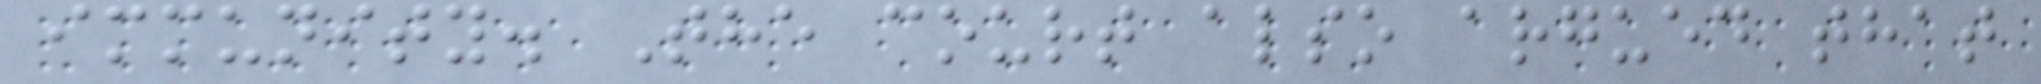immunity. The court also argued that
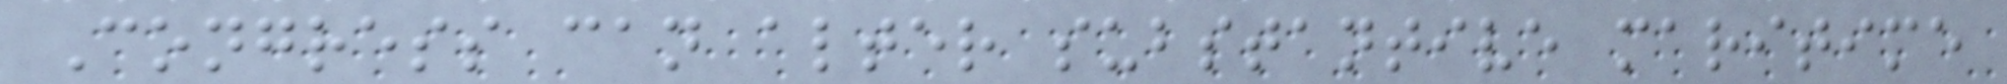Congress can alter substantive maritime
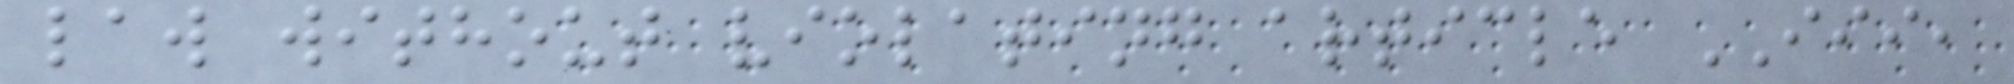law without violating article III,
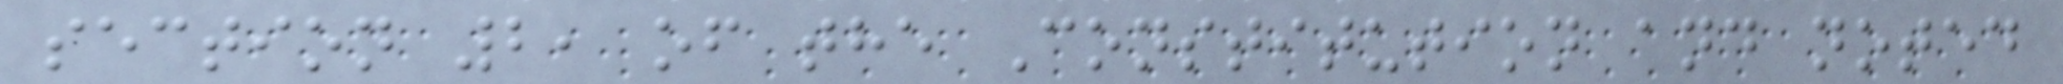section 2, of the Constitution and noted
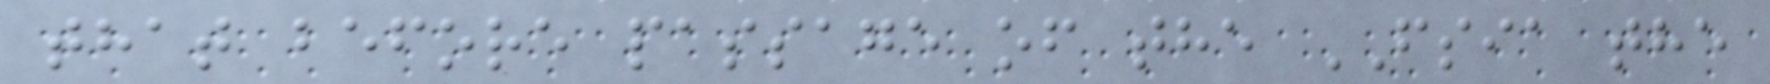that before passage of the FSIA the
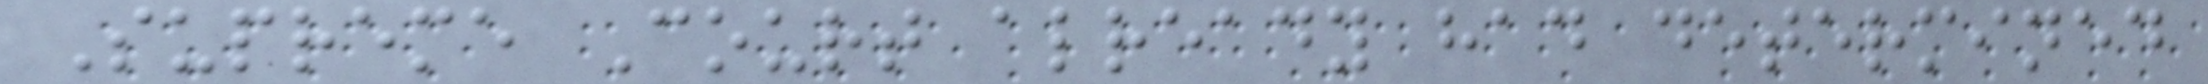Supreme Court already had determined
